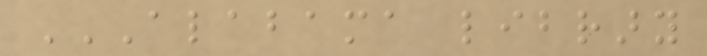ALABAMA LIBRARY
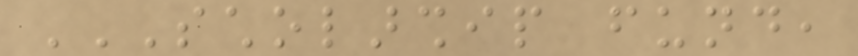SCHOLARSHIP FUND,
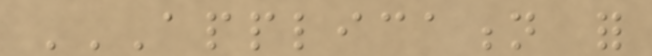APPLICATION FOR
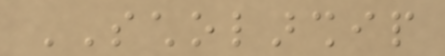SCHOLARSHIP
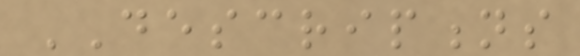DESCRIPTIONS
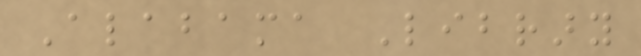Alabama Library
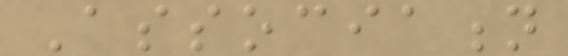Association
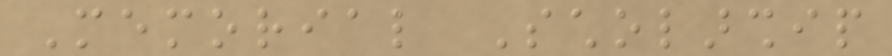Memorial Scholarship
